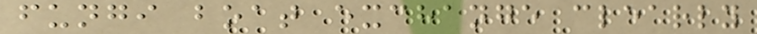fungi boat exchange clearly
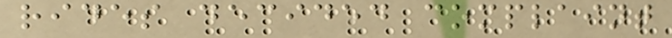rides decided complaint
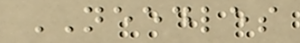NEEDLES
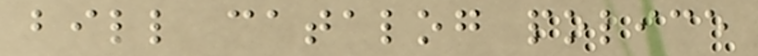bill catalog police
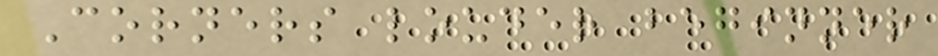Corners louder beginner
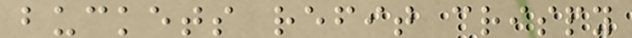buckets refit crispy
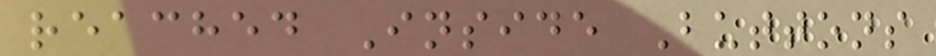reached Inside Buttons
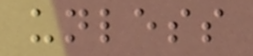unless
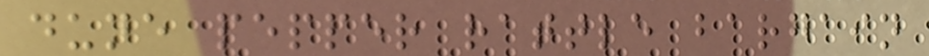dune pepper rattle bargain
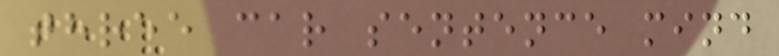three car sentence mind
